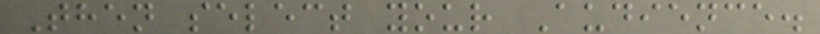Then select your Audience.
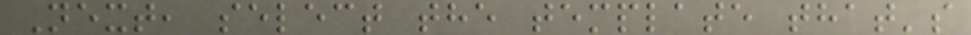Next, select the template that's
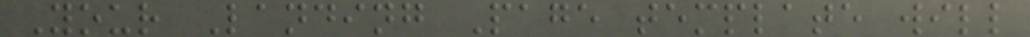Your Landing Page template will
